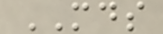MDS
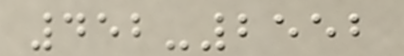452-2552
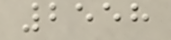2558
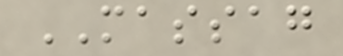MASSAG
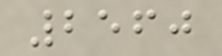2560
